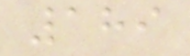189
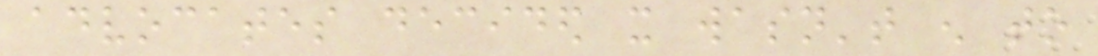advocates decided it wasn't enough to
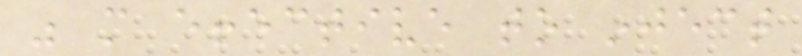was more effective to inject
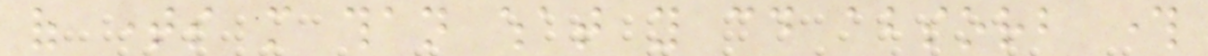of times more than what you could absorb through
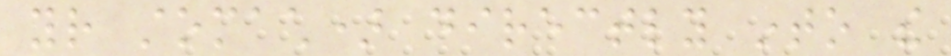your stomach) directly into the
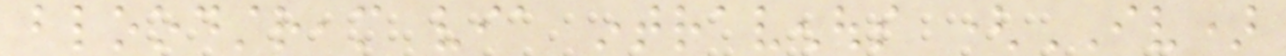bloodstream via intravenous (IV)
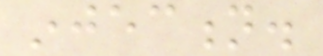injection.
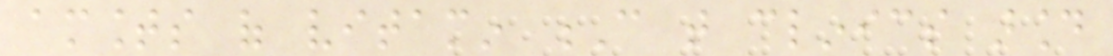amounts of vitamin C that clinics around
